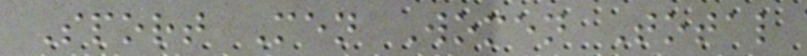Sport Men Women Total
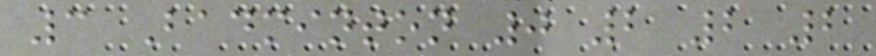3 Badminton 0 2 2 2
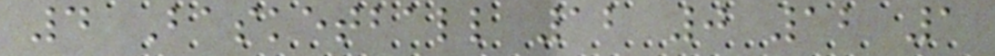4 Basketball 12 0 12 1
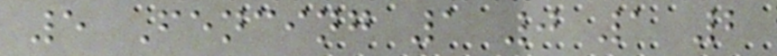5 Fencing 1 0 1 2
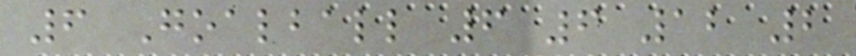6 Goalball 6 6 12 2
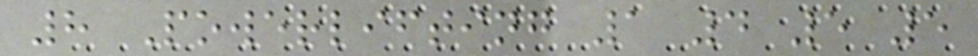8 Powerlifting 1 4 5 5
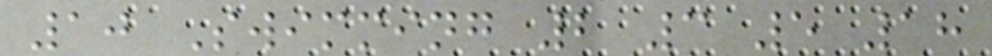10 Swimming 2 3 5 18
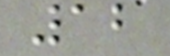12
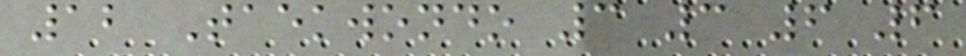12 Taekwondo 3 3 6 6
